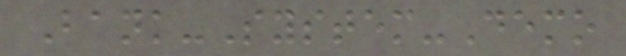Bank-System-Demo
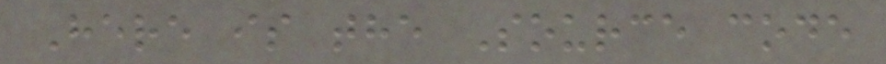Here is the Source code
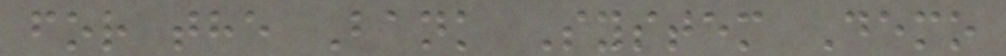for the Bank System Demo
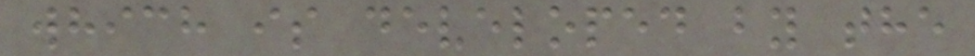which is developed by the
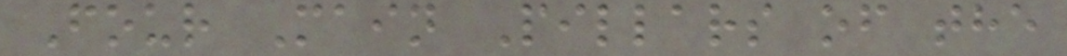Four Main Pillars of the
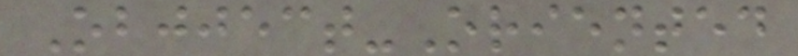Objject-Oriented
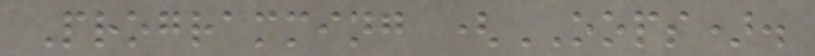Programming (OOPS).
